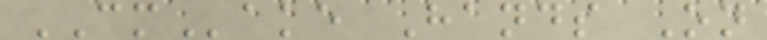CMake Hands On
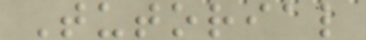Tutorial
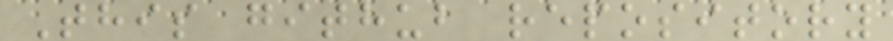This github repository
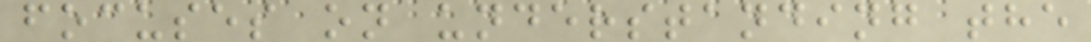focuses on understanding the
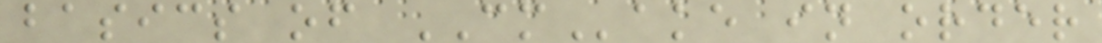basics of CMake in order
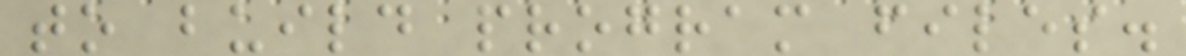to build program files.
